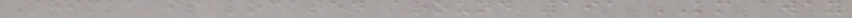Shimla is located around 191 KM away
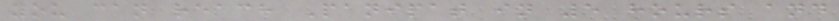you can reach Panipat in 5 hours and
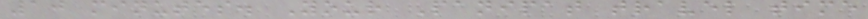10 minutes. Your Panipat travel time
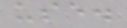use.
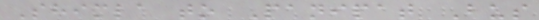Shimla to Panipat Bus
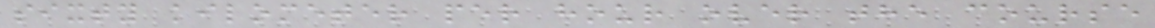sixty kilometer per hour over the course
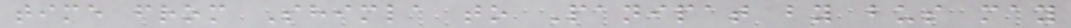time from Shimla to Panipat by bus may
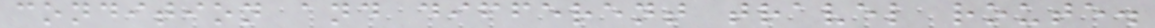condition and different travel route.
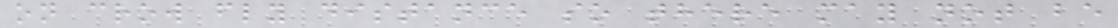on crow fly distance so there may not be
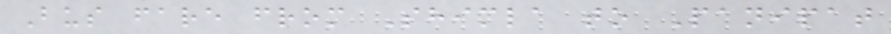Bus fare from Shimla to Panipat
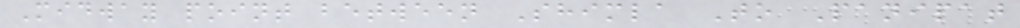Midway point between Shimla To Panipat
